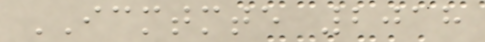ICMTMTE 2018
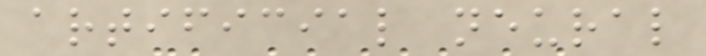artificial neural
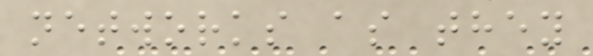networks as they
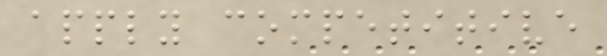apply competitive
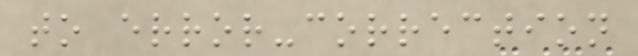to error-correction
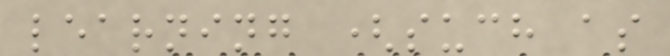learning (such as
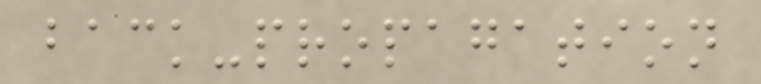back-propagation
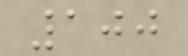100
